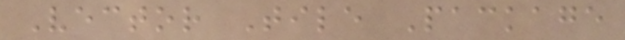Vector Tile Package
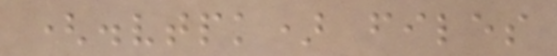(.vtpk) files
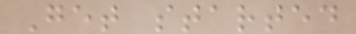Get started
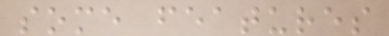some features
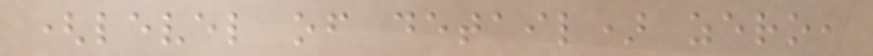(level of detail) zero,
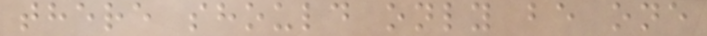there should only be one
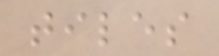tiles
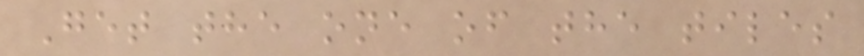Get the one of the tiles
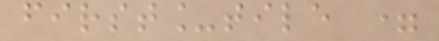first_tile =
